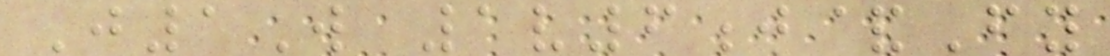J1W 1v6j&Fy
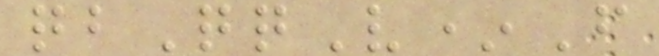qbQqV*F
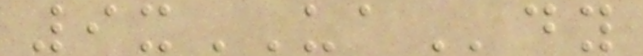9xUAdy
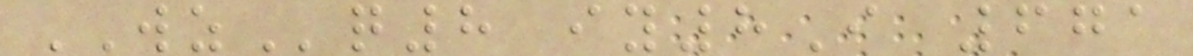WZq8 iy8I 671
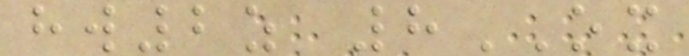hw2z 8OX
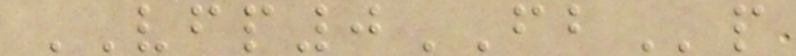VFP0FBp
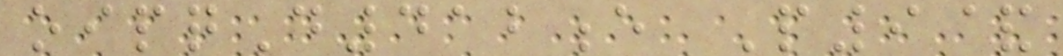oipqD412e P9&
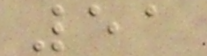51
